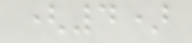(4)
